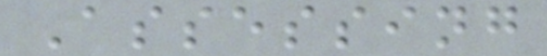Assessing
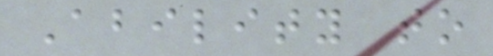Ability to
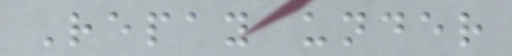Repay under
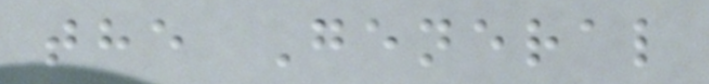the General
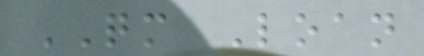QM Loan
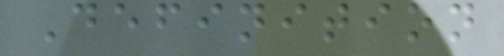Definition
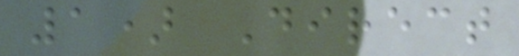1) Direct
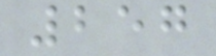257
